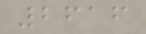2616
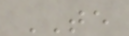TE
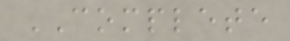COMPLETE
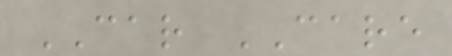CAR CARE
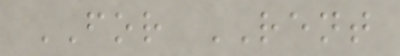FOR RENT
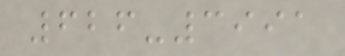626-3991
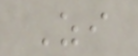Zi
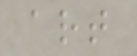art
